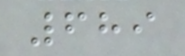689
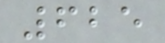625
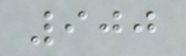900
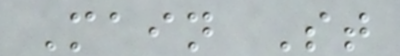Main St
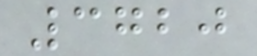3720
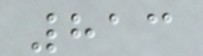813
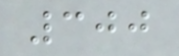300
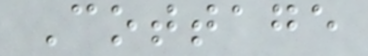Cottage
